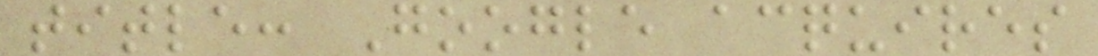title: Google acquires
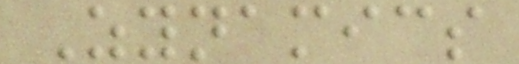Zynamics
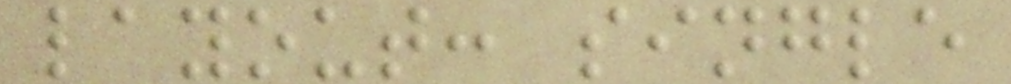layout: single
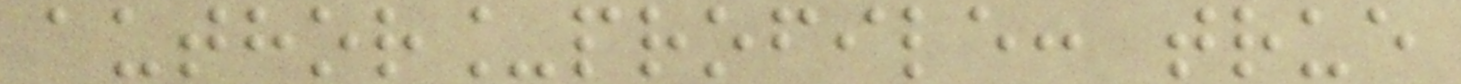author_profile: true
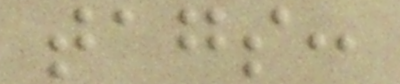tags:
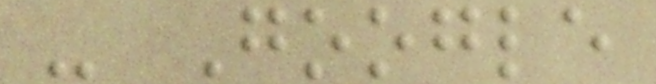- Google
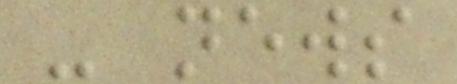- news
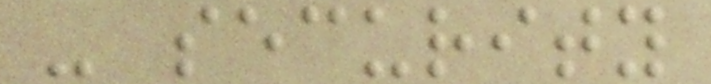- security
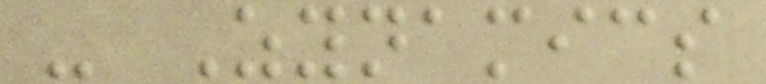- Zynamics
